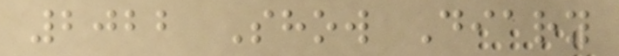2022 Show Diary
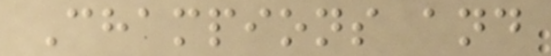Champions and
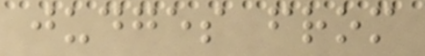judges from
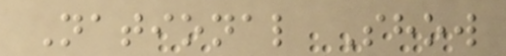National Show
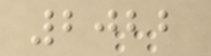2022
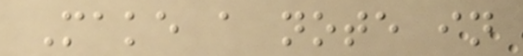Make a note in
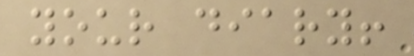your diary!
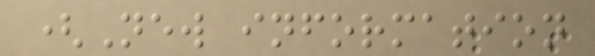(New information
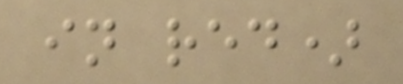in red)
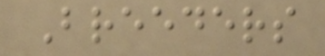Breeders
